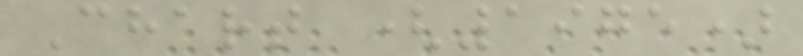Chart (1975)
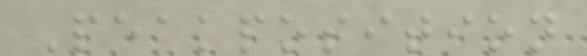Peakposition
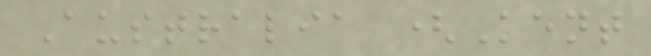Australia (Kent
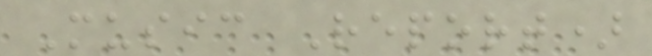Music Report)
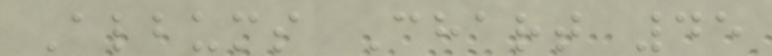Albums Chart 45
